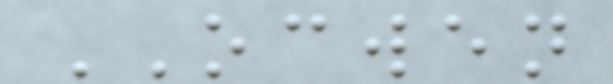OCWEN
